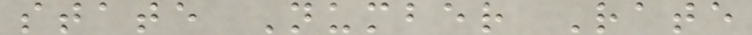state Number Rate
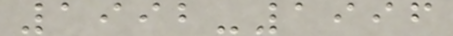1992-1996
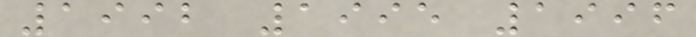1992 1995 1996
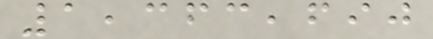1,363,690
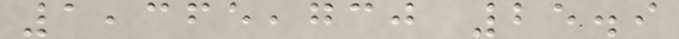1,365,730 25.9
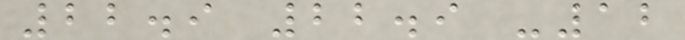22.9 22.9 -12
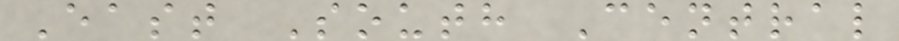East South Central
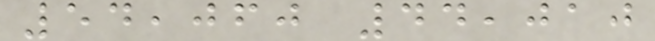54,060 44,010
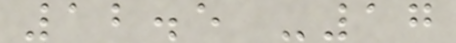12.5 -17
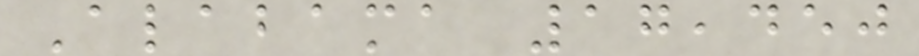Alabama 17,450
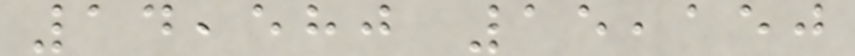14,580 15,150
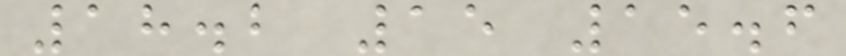18.2 15 15.6
